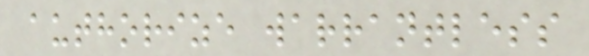authorize warrantless
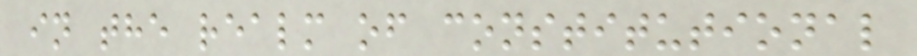in the realm of constitutional
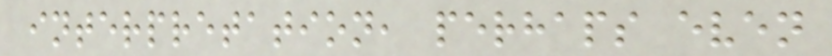interpretation, perhaps even
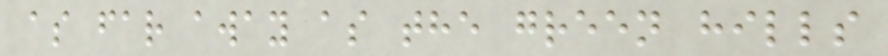as far away as the green hills
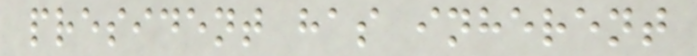president has inherent
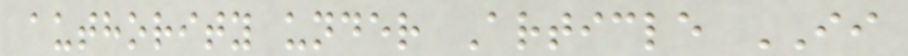authority under Article II
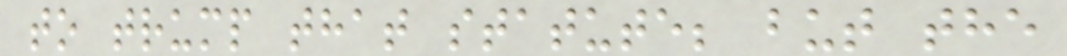to trump that statute; but the
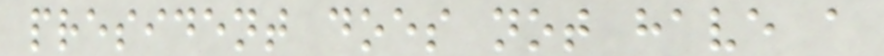president does not have a
